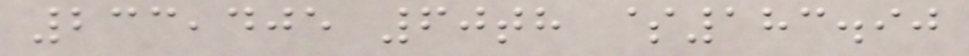233,405 60th $183.90
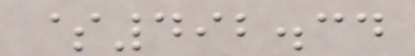$492.34
